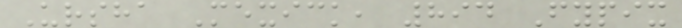Ursha Mexick, 894 Fypix
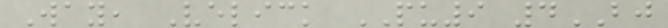Way, Velick PU9 4BJ
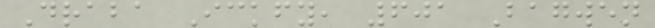Draba Ickfy, 601 Bagwen
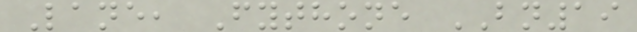Lane, Fythone BN19
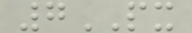7PX
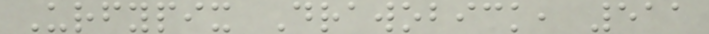Urfypix Drawobick, 511
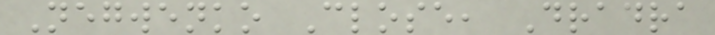Negwenko Close, Dradra
